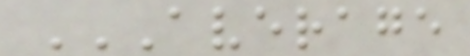AVERAGE
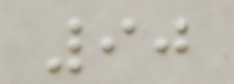90
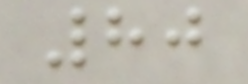80
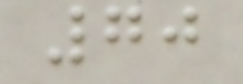70
